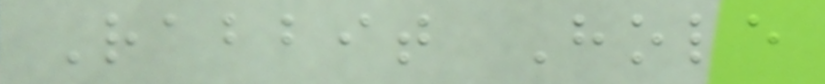Rabbit Hole
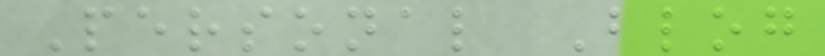Personal Blog
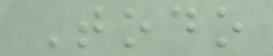Todo
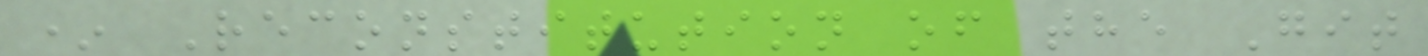* Reconstitution of the Git
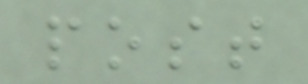post
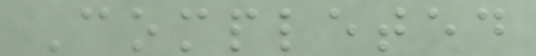Completed
